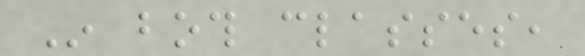In both classes,
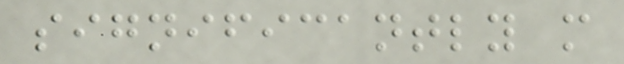significantly more
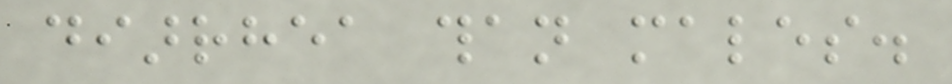diarrhea than males.
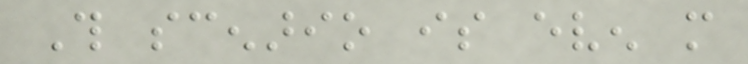This scenario is even more
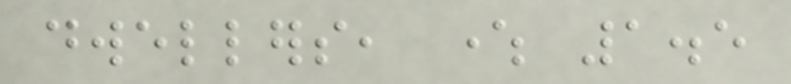dwellers, where 1.5
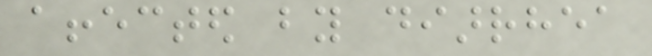affected by diarrhea
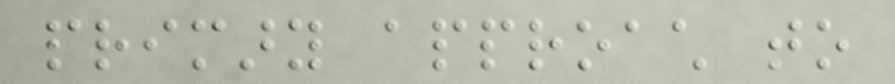primary approach to
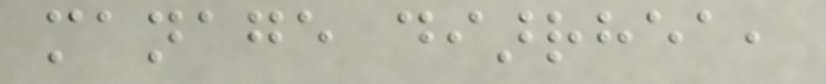manage diarrhea,
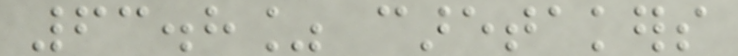63.8% caretakers
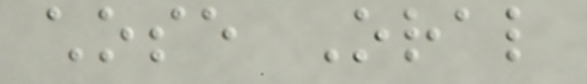chose Oral
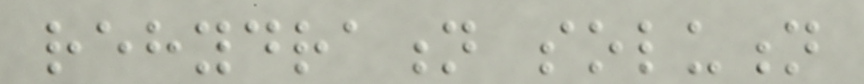rehydration solution
